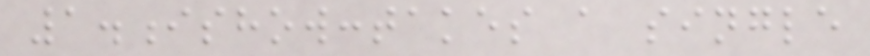1.ishow:takes a single
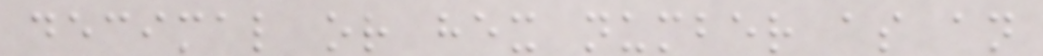decimal or hex number as an
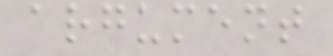argument
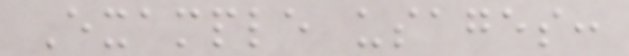Example usages:
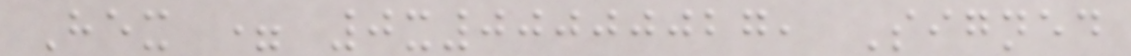Hex = 0x00000027, Signed
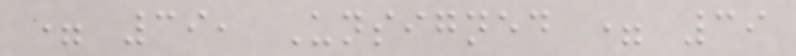= 39, Unsigned = 39
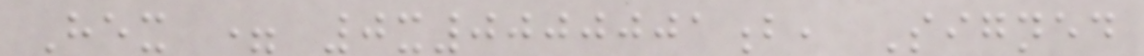Hex = 0x0000001b, Signed
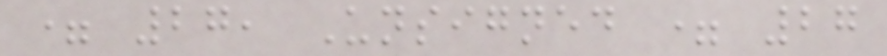= 27, Unsigned = 27
